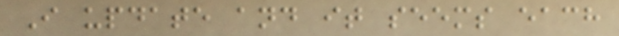I update and it seems each
